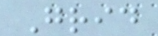Grid
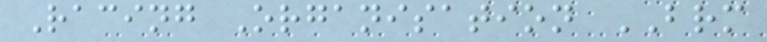Racing Organisation BRM
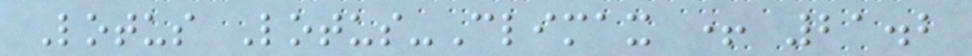Lotus Lotus-Climax + 21.2
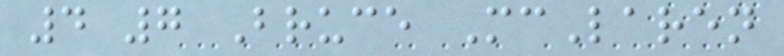4 7 Bruce McLaren
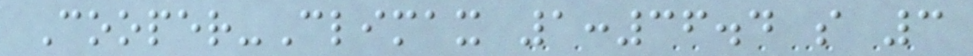Cooper-Climax 1:36.4 s 3
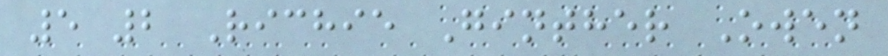5 2 Richie Ginther Owen
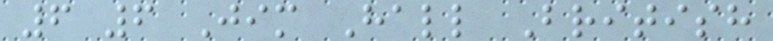6 6 Jim Hall British
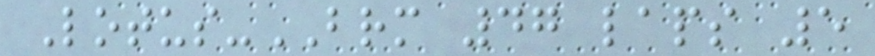Lotus-BRM 47 laps 5
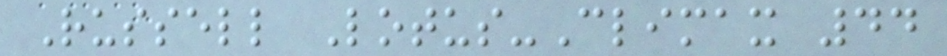Russell Lotus-Climax 44
